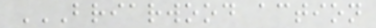BRIARWOOD ACTION
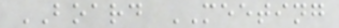BOARD MEETING
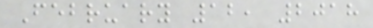February 12, 2018
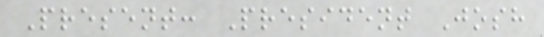Present: President Josh
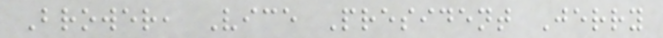Brower, Vice President Jerry
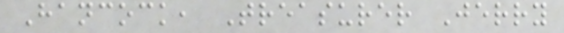Hancock, Treasurer Jerry
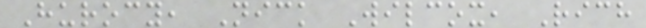Hurocy, Nick Wilcox, Rich
